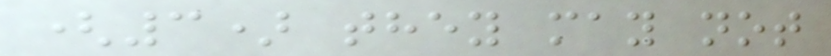(3) they may not
